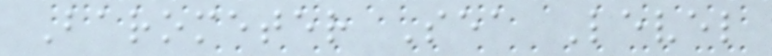Barometer Sea Level
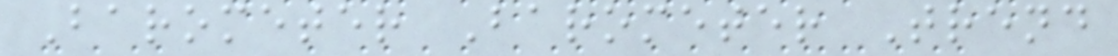Barometer Barometer Trend
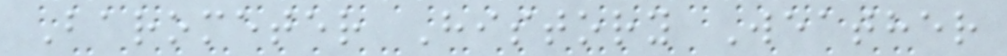Barometer History Weather
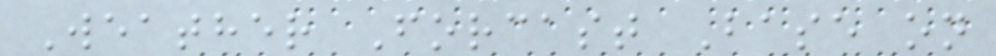Weather Forcast Base on
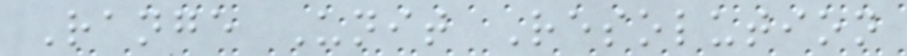Range Unit Resolution
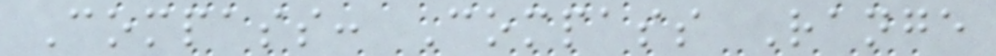Compass: Compass Range
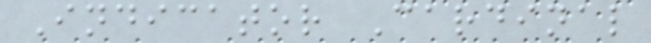Indicator Cardinal
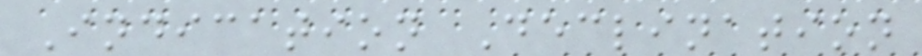Indication Declination
